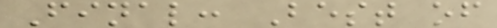Final: Best of
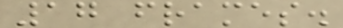17 frames.
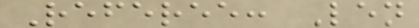Referee: Len
